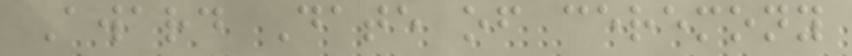Award Date of ceremony
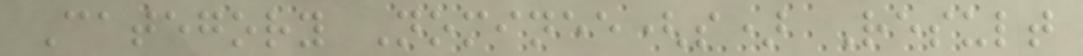Category Nominee(s) Result
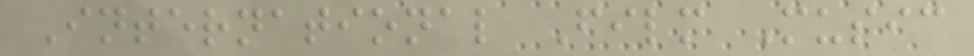International Film Music
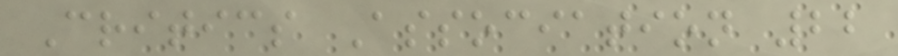Critics Association 22
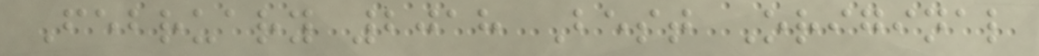February 2018 Best Original
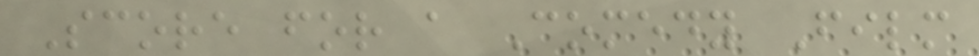Score for a Comedy Film
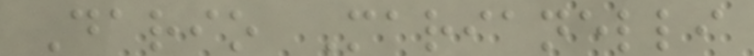Dario Marianelli
